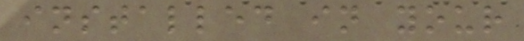installed in your
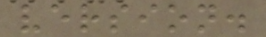version.
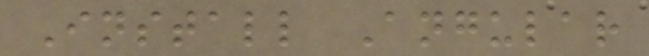Install Angular
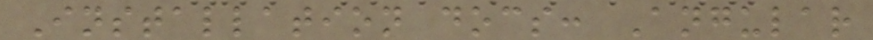Installation docs: Angular
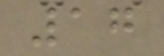17
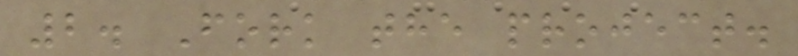2. Fork the project.
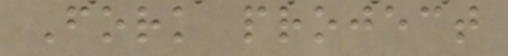Fork project
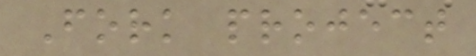Fork project
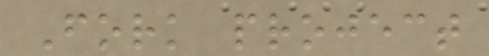Fork project
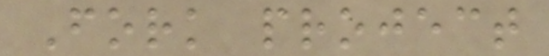Fork project
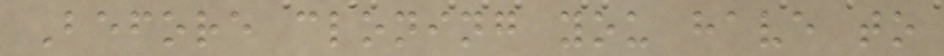Before cloning you have to
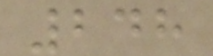248
